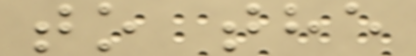to the
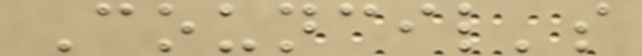Council's
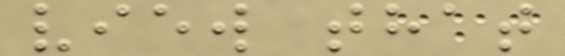view that
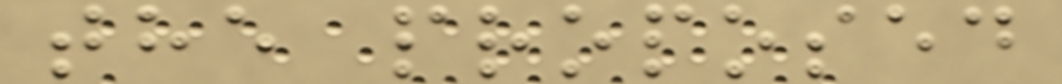the proposed
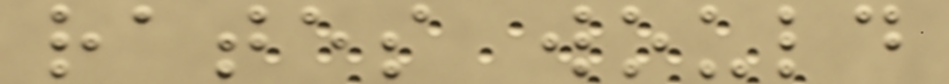rates would
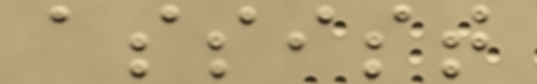assist
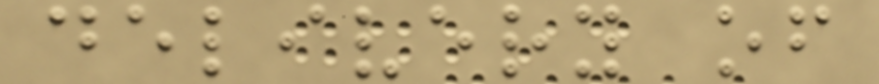delivery of
